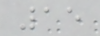15
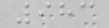983
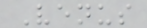Venus
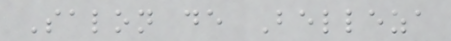Salon de Belleza
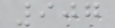907
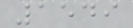1549
